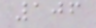106
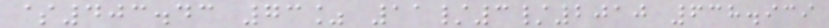$403.43 73% 11/3/2010 638.939
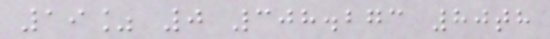19% 0 308.273 80th
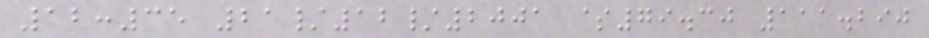12:35 21/12/2001 $79.30 111.290
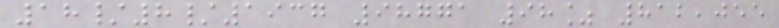18/8/1937 98771 98% 812,055
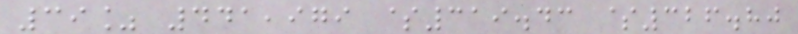39% 441,979 $319.43 $326.80
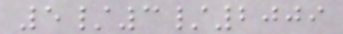5/3/2009
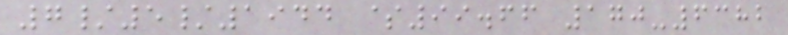7/5/1944 $99.66 170-6382
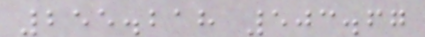255.218 503.67
